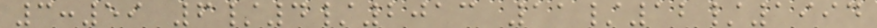3:59 6/4/2013 11/12/1994
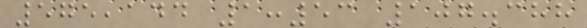575,144 1:53 107.388
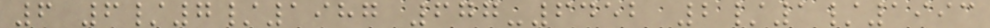6 6/7/1987 677-6452 2/1/1993
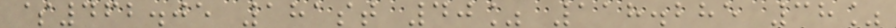$462.05 181st 40% 118.285 38%
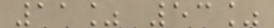11% 53%
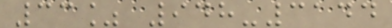33% 948-3144
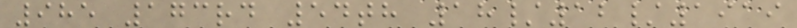985 173rd 54th 18/12/1919
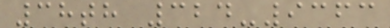38th 324-9363
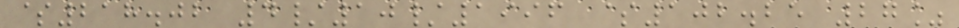$218.02 4/10/1996 $102.25 27%
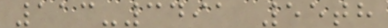113-3491 55th
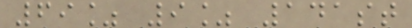69% 9% 141st
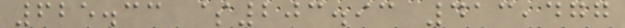625.33 $203.93 413,477
